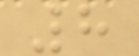8
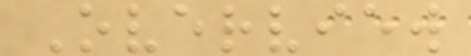Overview
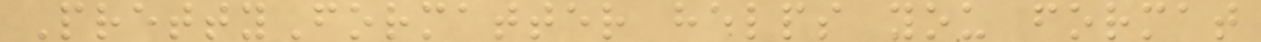PrettyFormatter helps you format
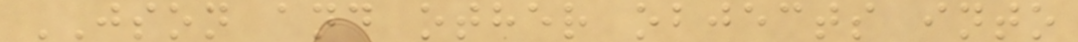JSON and other objects into
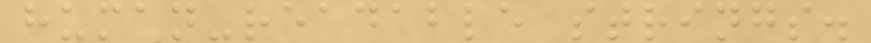human-readable strings.
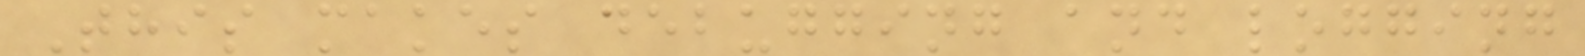This makes debugging and logging
